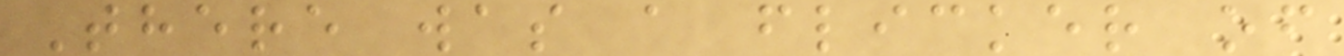There was a flicker of
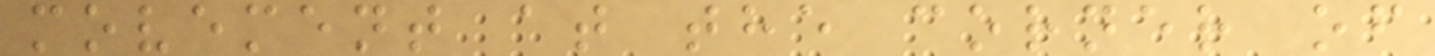movement at the corner of
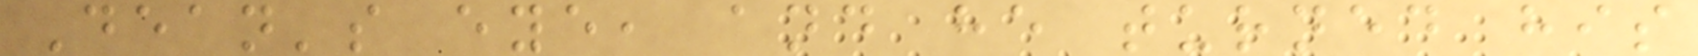Dean's eye, and he turned his
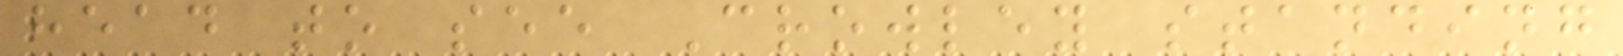head to see Crowley standing
